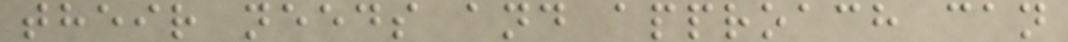their needs and approach can
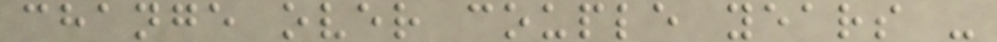change over couple years -
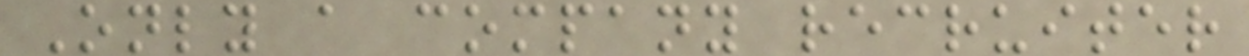Only a company recruiter
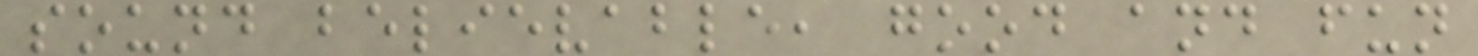sound believable, good and fun
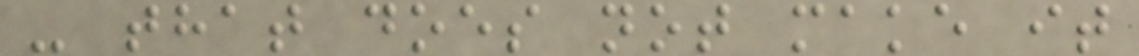- that does not make it
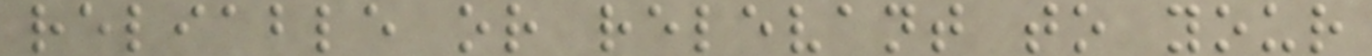reliable or relevant to your
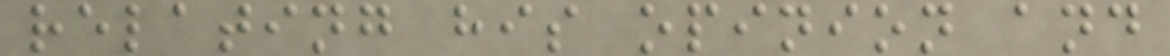relating his opinion and
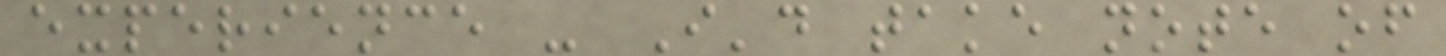experience - I'd take note of
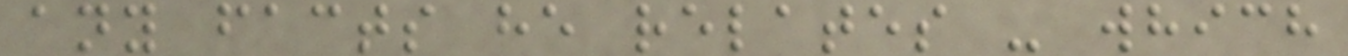any facts he relates - which
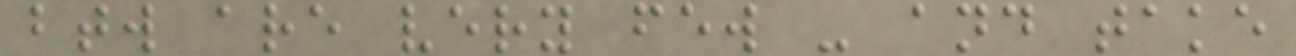btw are very few - and take
